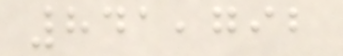841,792
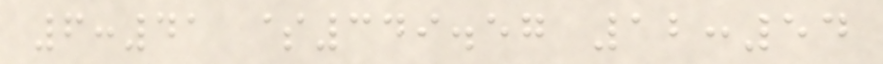6:41 $349.57 12:54
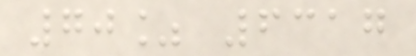70% 6317
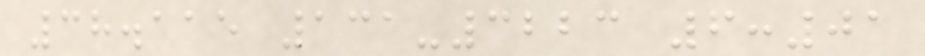38.115 131-3223 6:01
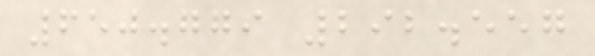650.779 292.557
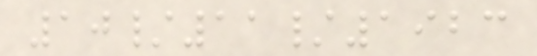10/11/1923
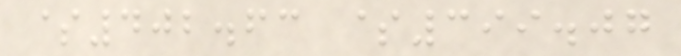$402.63 $399.07
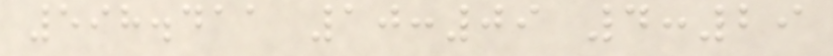598.411 10:09 4:29
